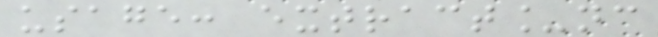usage: extract_nc
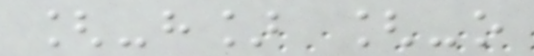[-h] [-o
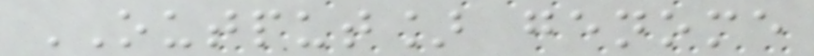OUTPUT] genome
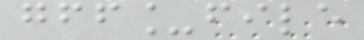gff_file
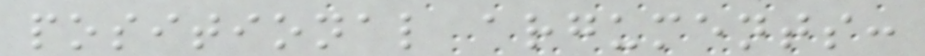positional arguments:
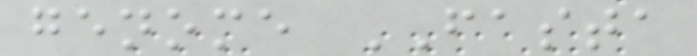genome FASTA
